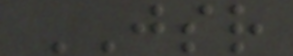JSR
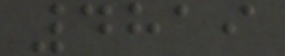4819
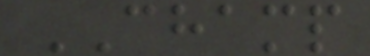CHAMP
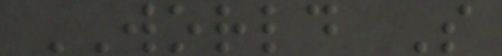WORLD S
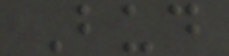Bud
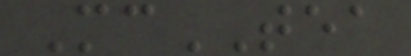McTEA
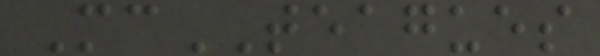McTEAGUES
